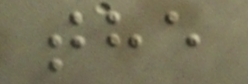the
